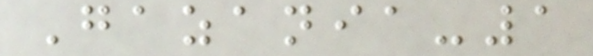Gazania-1
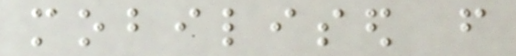mobilised from
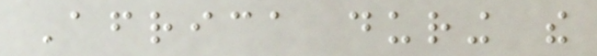Africa during the
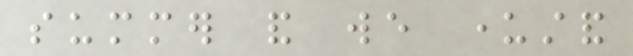summer and we understand
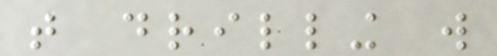that drilling will
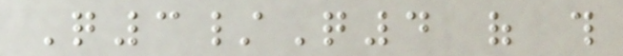Q3/Q4 of this
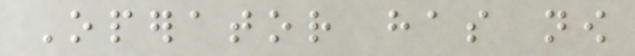Operator has now
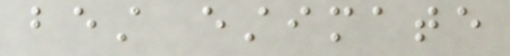best estimate
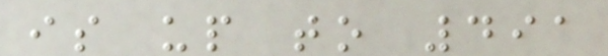is up to 491
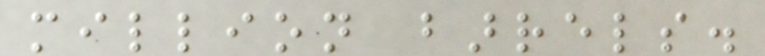million barrels.
